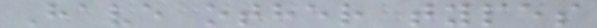Have other types
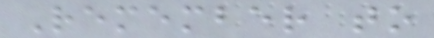Remember to
